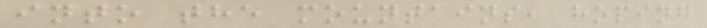into the mountains, hoping
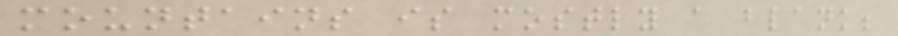mountains is mostly a blank;
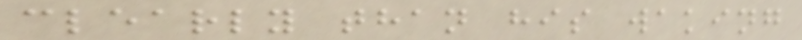clearly than his waking
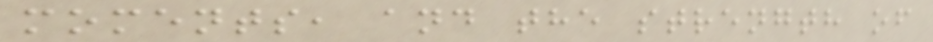moments, and the strength of
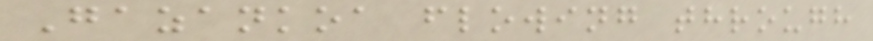Gazankoa flowing through
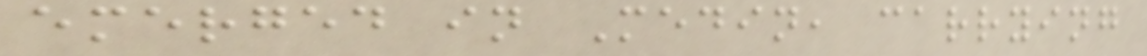emerged in Medin, carrying
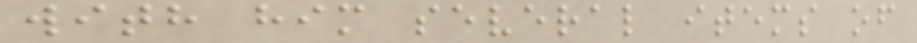with him several items of
